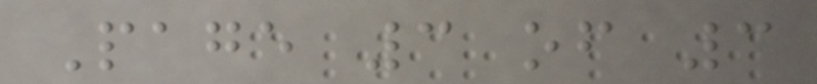Page 3 of 3
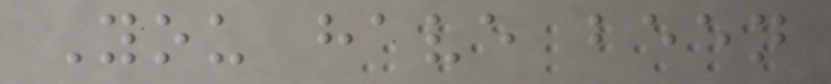You have been
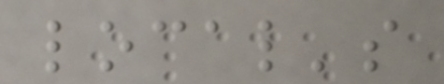local's
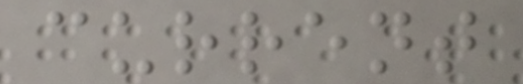current
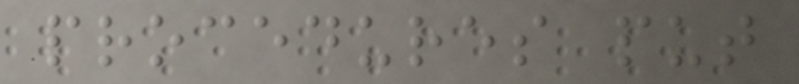procedures put
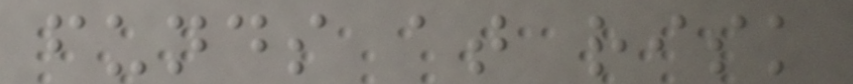funds at risk
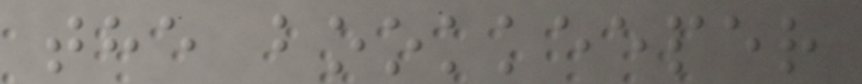the bookkeeper
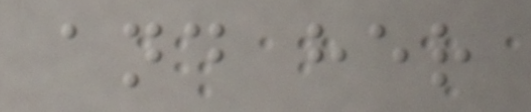and her
